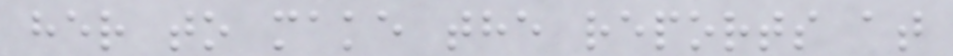her to make the reports at
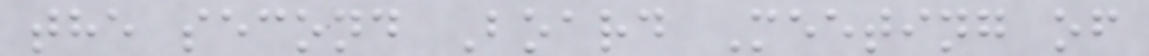the second Board Meeting of
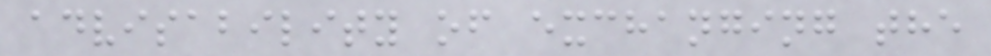advisability of exchanging the
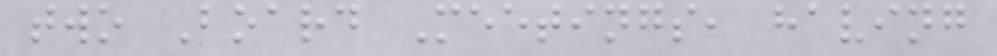two Board Meetings, having
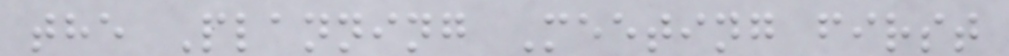the Planning Meeting first
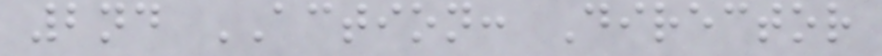2nd ACTION: Director
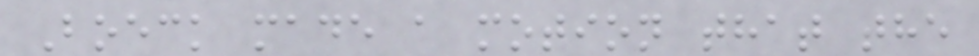Boeck made a motion that the
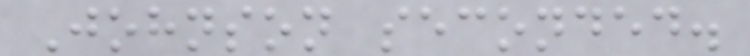Johnson seconded.
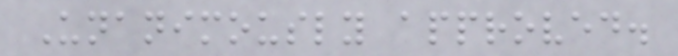Unanimously approved.
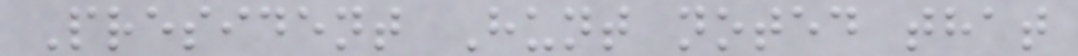President Hunt noted that
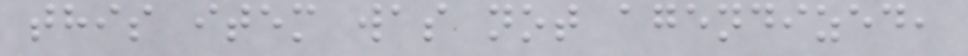this item was not agendized,
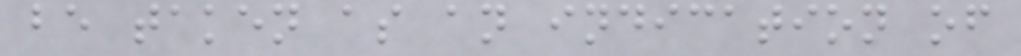be taken as an indication of
